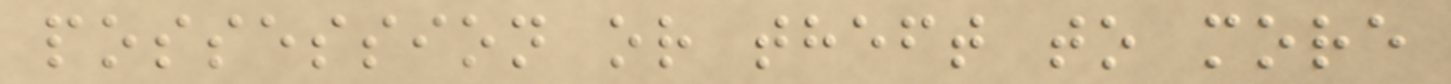possession or theft to more
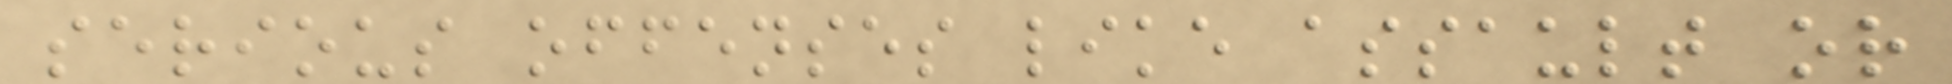serious offenses like assault or
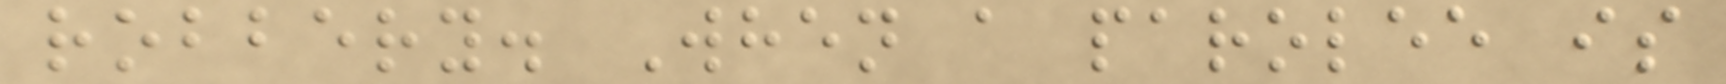robbery. When a parolee is
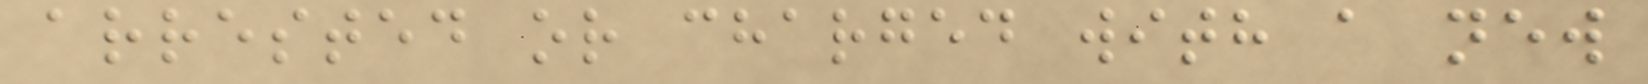arrested or charged with a new
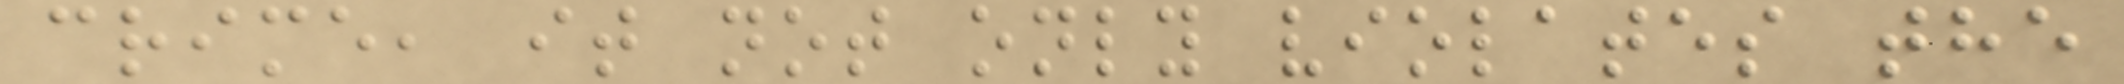crime, it not only violates the
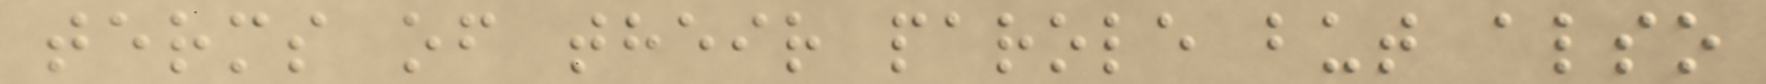terms of their parole but also
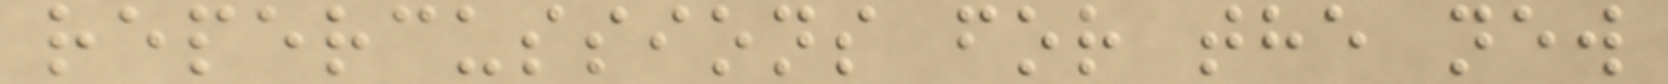repercussions for the new
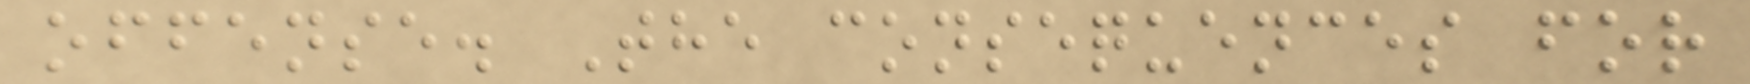offense. The consequences for
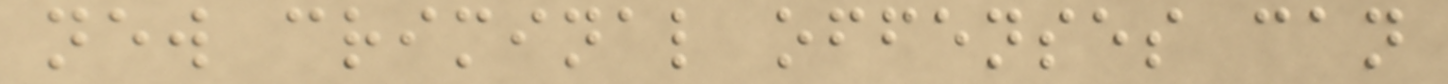new criminal offenses can
